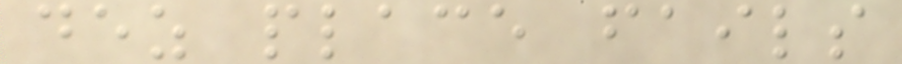dez place fails
